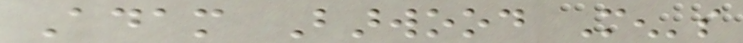Adam Barwood Men's
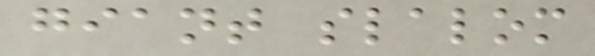giant slalom
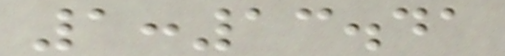1:13.41
